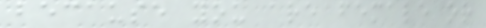because you are female or
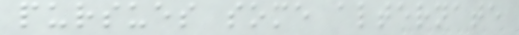pursues some alternate
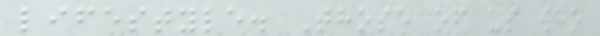lifestyle. Those of us who
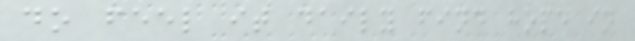do feel it daily find hope in
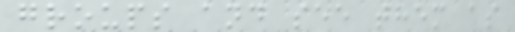groups and see them as
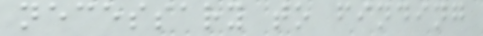necessary to finding
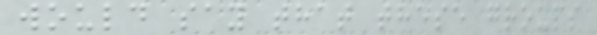would say that these groups
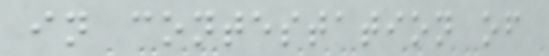in contestation of
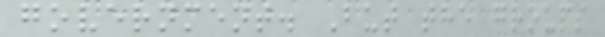government. But the groups
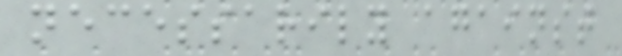necessarily against
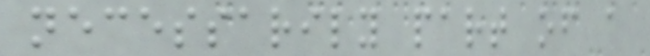necessarily part of a
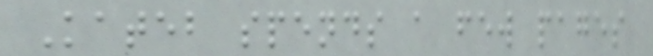Kateb spends a few pages
